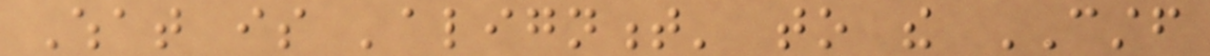What is 'alignment' to the CSTF
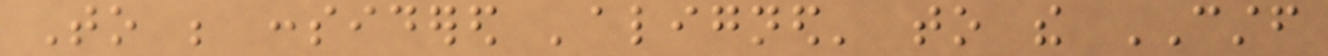To be considered 'aligned' to the CSTF
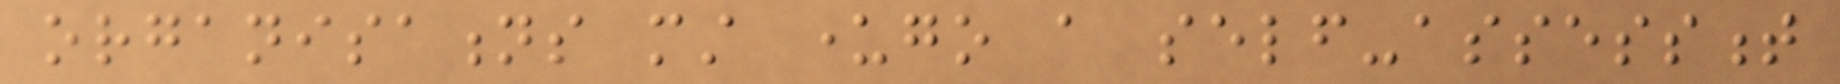organisations must undergo a self-assessment
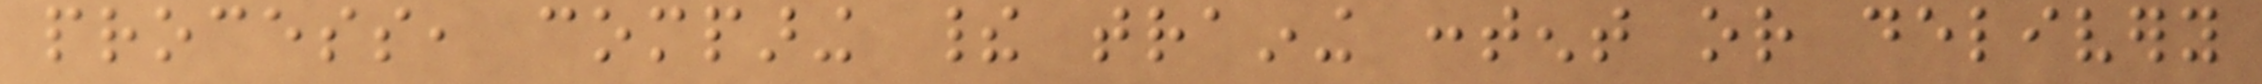process, comparing their training content or delivery
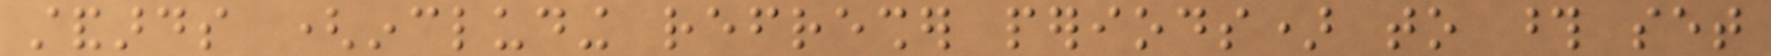standards (including refresher periods) to those set
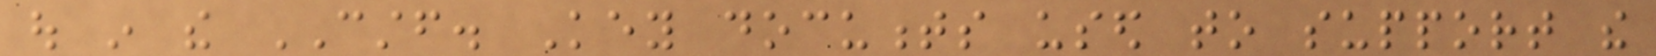out in the CSTF. Key documents used to support the
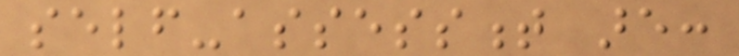self-assessment are:
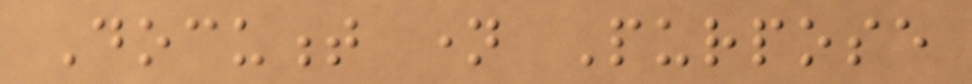Document name Purpose
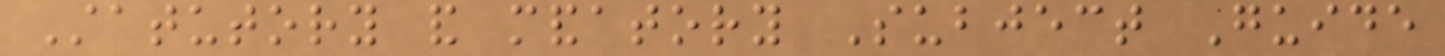Statutory and mandatory Subject Guide
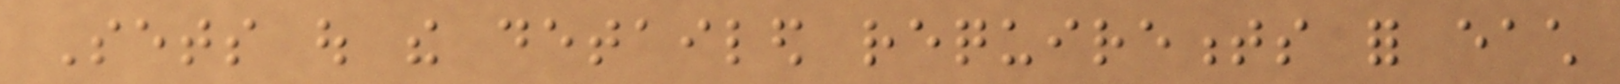Sets out the detailed requirements for each
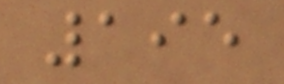195
